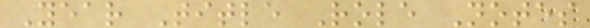Year Title Role Notes
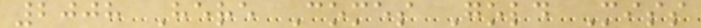2008 Here Comes Gold Miss
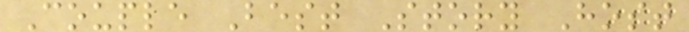Couple Best Story Host
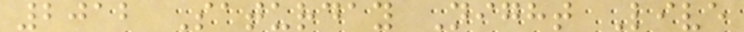2012 Saturday Night Live
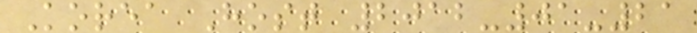Korea Host 2012-01-21
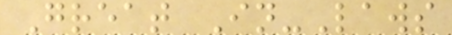Great In-Laws
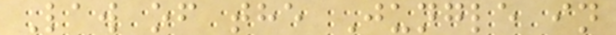Law of the Jungle in
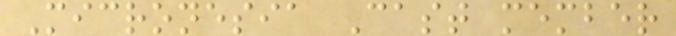Micronesia Cast member
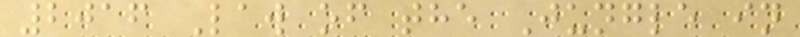2016 Law of the Jungle in
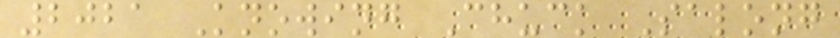2021 Knowing Chuck Salong
